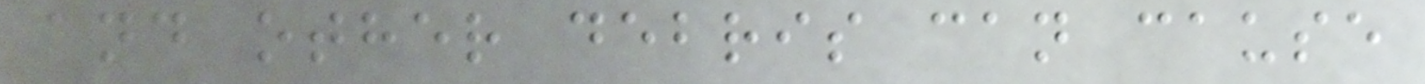and other debris can cause
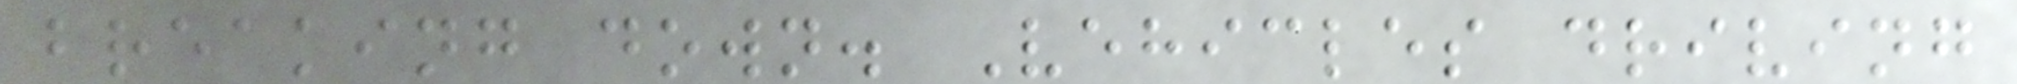breaking down. Vehicles driving
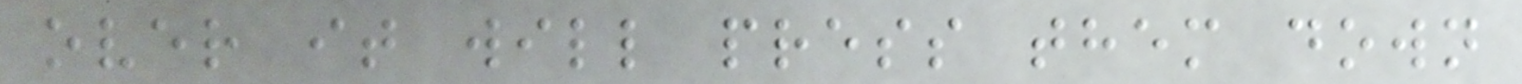over it will press them down
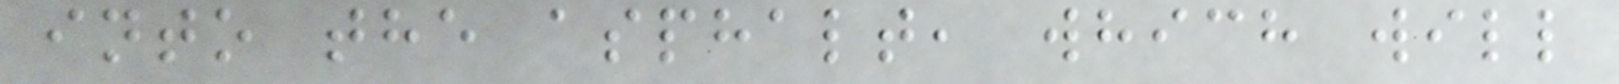into the asphalt, which will
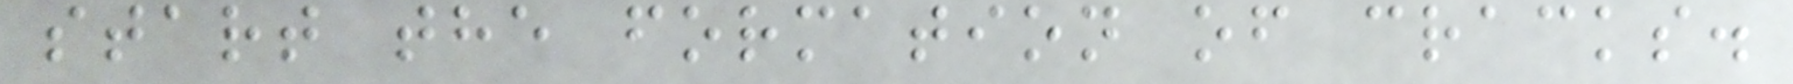start the formation of cracks.
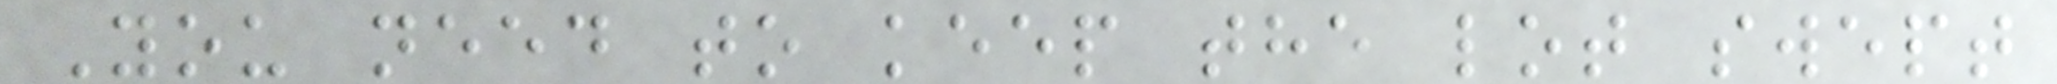You need to keep the lot swept
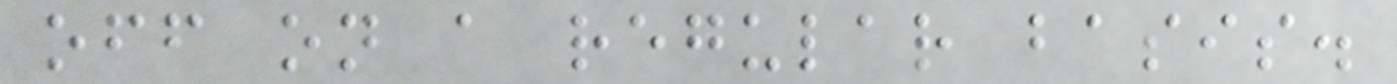off on a regular basis.
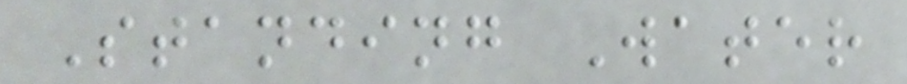Standing Water
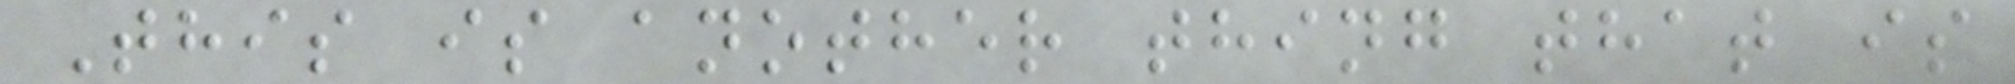This is another thing that is
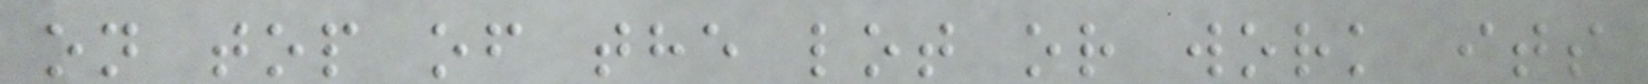on top of the lot or work its
